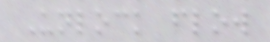Unlock flow
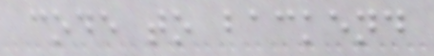code to backend
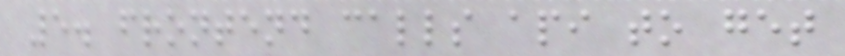5. frontend calls api to get
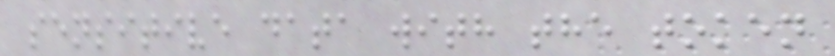sensitive data with the token
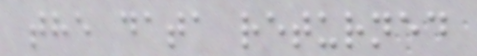the data returned
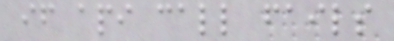if api call fails
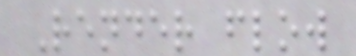Render flow
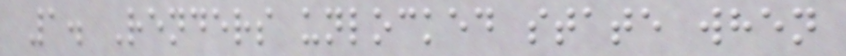1. Renders unlocked state when
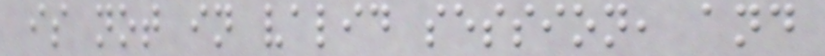is not in valid session, and
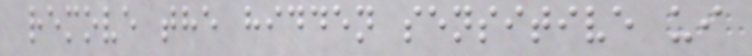remove the hidden sensitive ui
